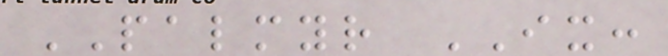PALMYR IX:
